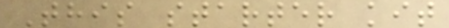This starter kit
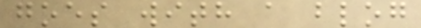goes with a blog
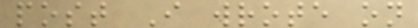post I wrote on
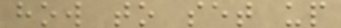how to set up
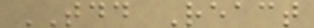TDD React
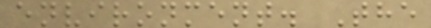environment. The
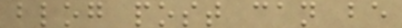blog post can be
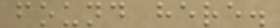found here.
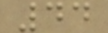44
